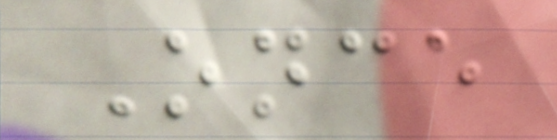Once
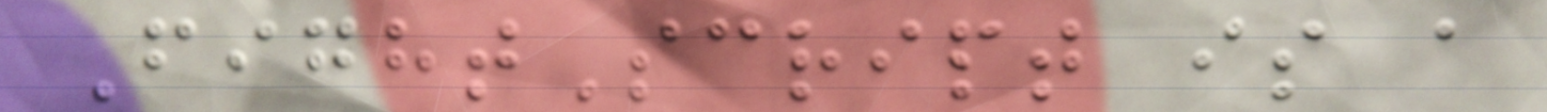FightScript is a
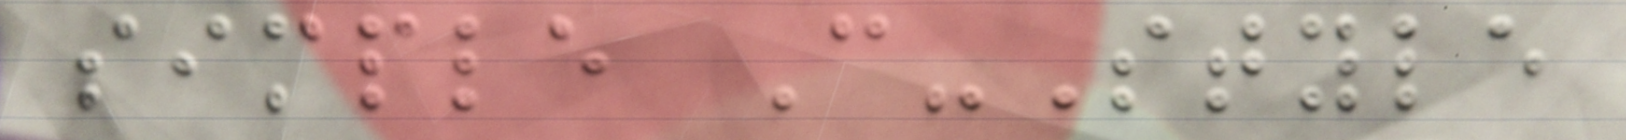simple C-Style
